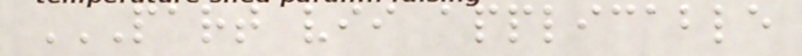PART VII APPLICABLE
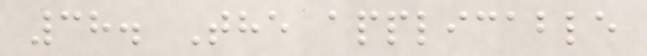38. The applicable
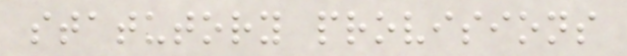statutory provisions
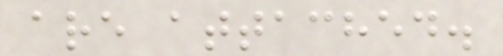are attached.
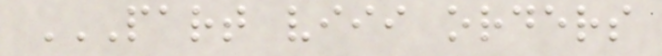PART VIII ORDERS
